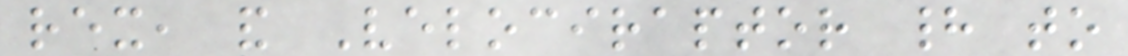rex, and Velociraptor had to
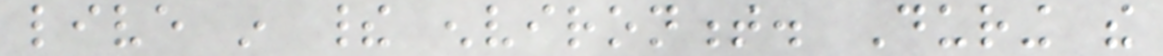live in their environment. During the
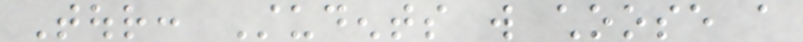Tour: Students will choose a
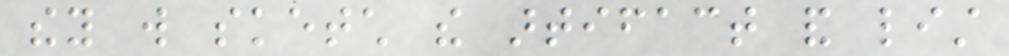they will sketch the artifact and list
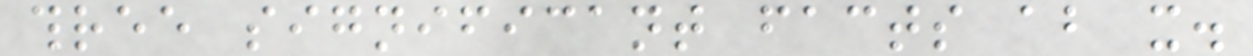three significant facts about it.
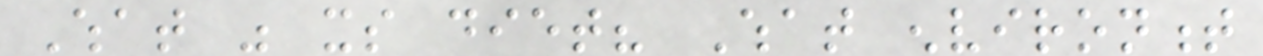What was its diet? What environment
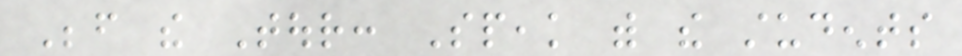Before the Tour: Speak with the students
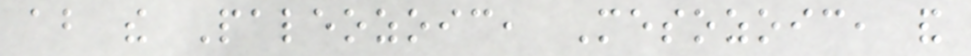about the Paleozoic, Mesozoic, and
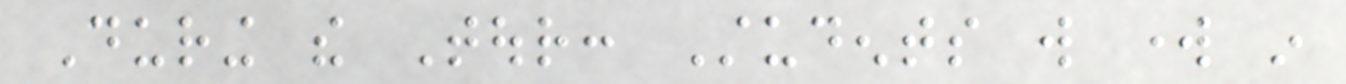During the Tour: Students will work in
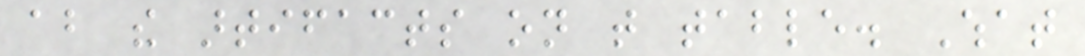about the artifacts on that table. What
